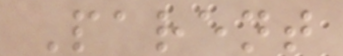Parent
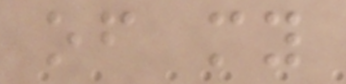of my
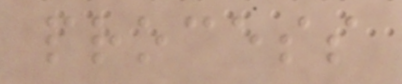process
